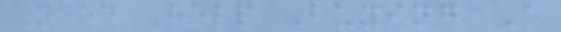Need Help Buying A
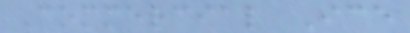Commercial Ice
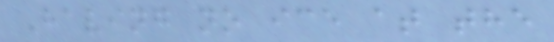Having no ice at the
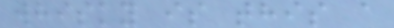whisky is this a
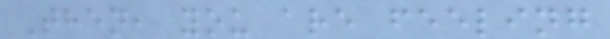Then, you are feeling
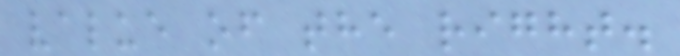value of the right.
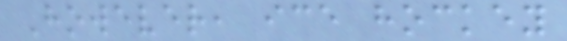However, ice hockey
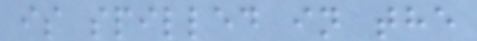is spilled in the
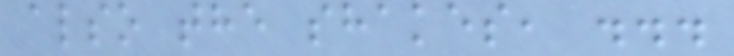also the shakes, ...
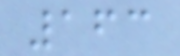163
